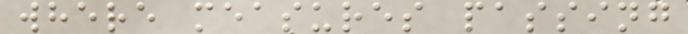where measures passing
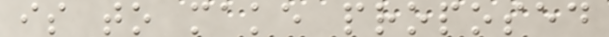is to make proposed
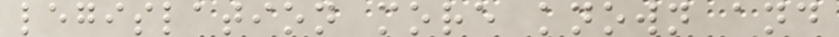legislation more known and
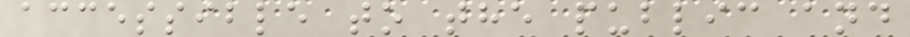accessible to the public and
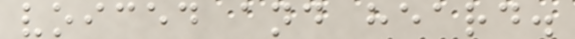voiced and heard.
